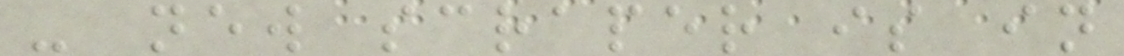- new scraper is in
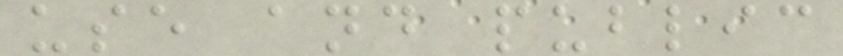use and public
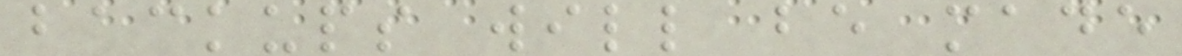backups will be made
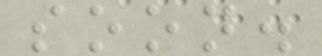soon.
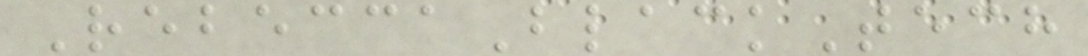RebeccaBlackTech
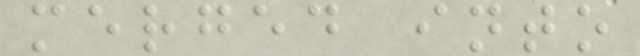merged into
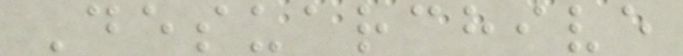Desuarchive
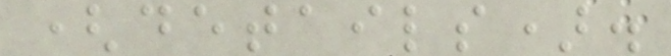(details).
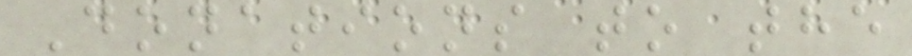Donations to the
